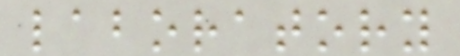laboratory
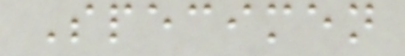Specimen
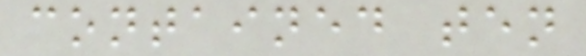contained ten
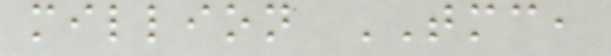million TMC,
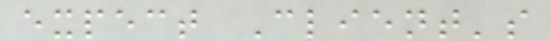expect Client's
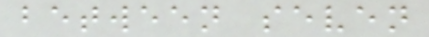between seven
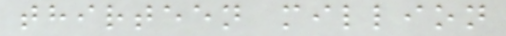thirteen million
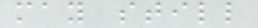may still
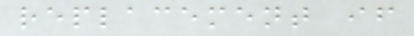replacement if
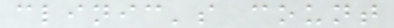clinic's count
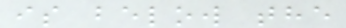is below the
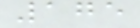175
